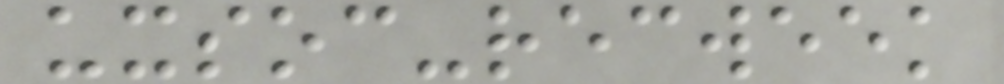uxsoc-recweek
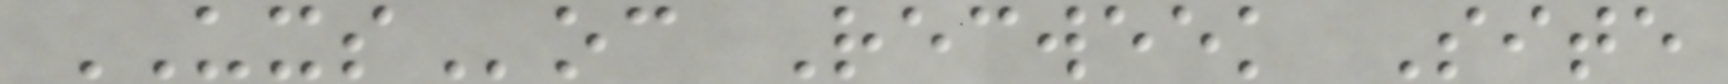UXSoc Recweek Site
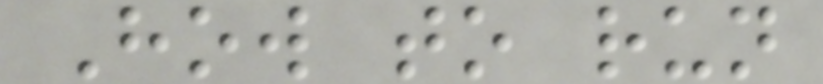How to run
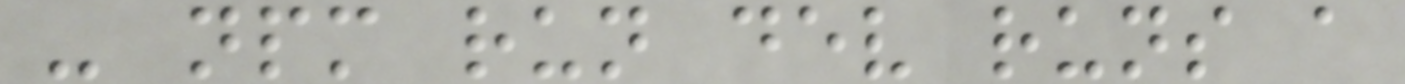- npm run dev runs a
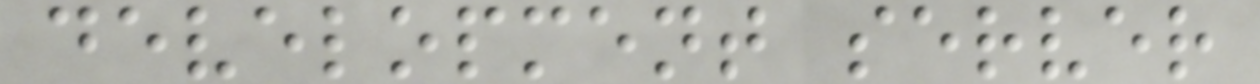development server
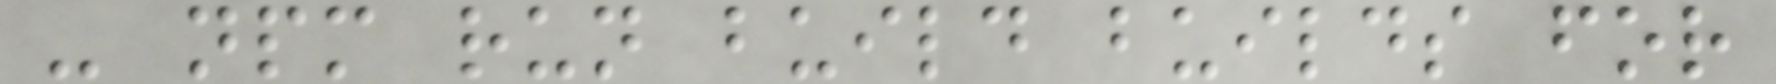- npm run build builds for
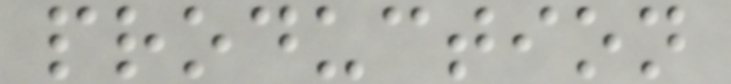production
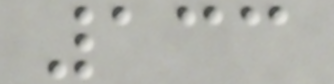133
